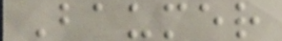Baumer
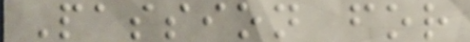Passion for
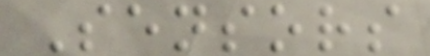Sensors
